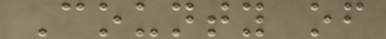County of
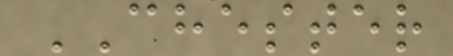CHESTER
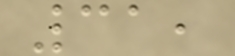31,
